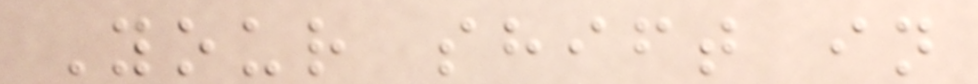Your shift in
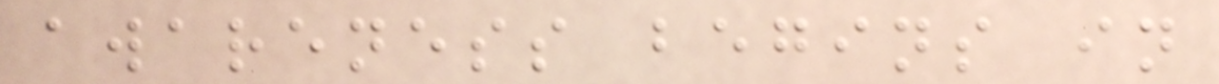awareness begins in
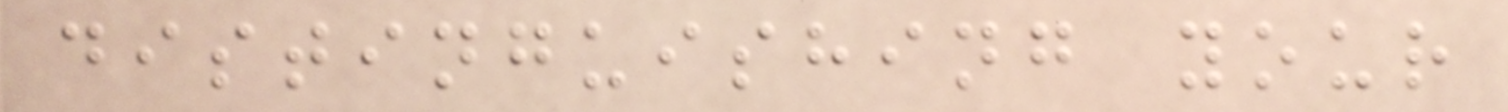distinguishing your
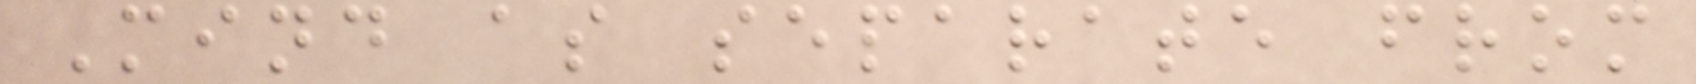Mind as separate from
